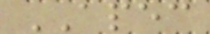APEC
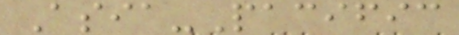Asia-Pacific
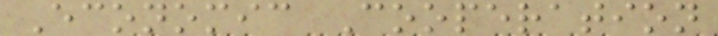Economic Cooperation
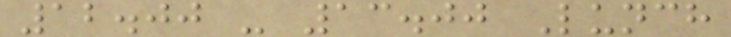12.00 - 13.00 Lunch
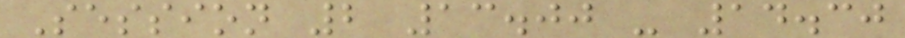Session 2 13.00 - 14.30
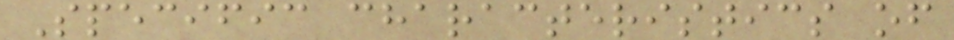Specific characteristics of
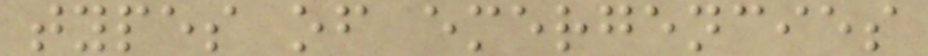types of emergencies
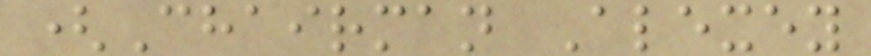(Chairman Alexey
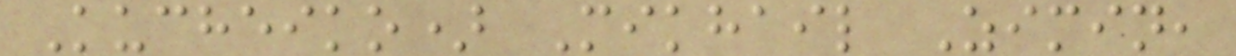Kucheiko) Mikhail Zimin,
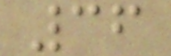36
